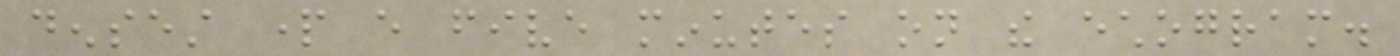densest part every five minutes on the echogram.
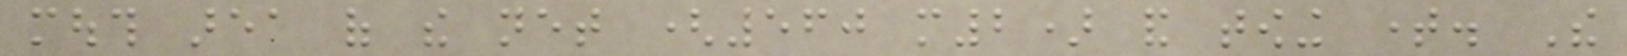mouth area of the net (560 m2) and towing time. The
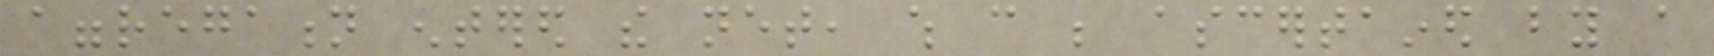aggregation entered the net, which can be ascertained by a
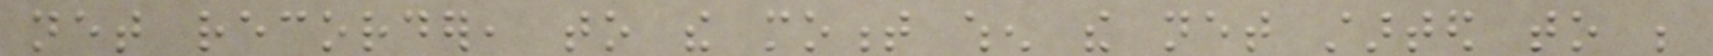net recorder, to the moment when the net started to be
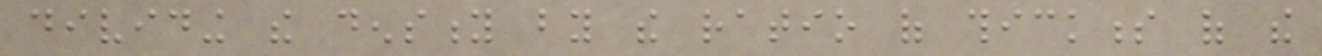dividing the density by the ratio of thickness of the
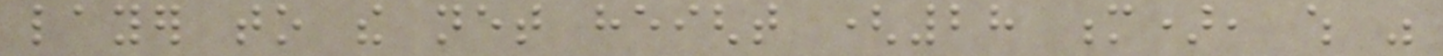layer to the net height (28 m), which was
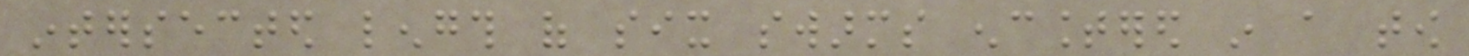intersected length of six swarms encountered in a tow
